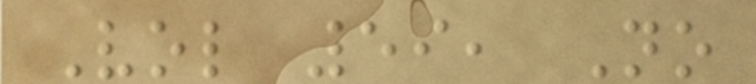Vol 59, No
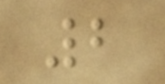2
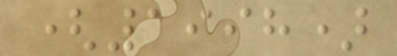(1998)
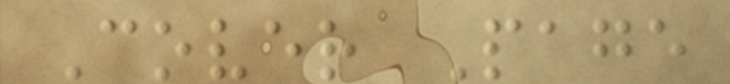Cover Page
